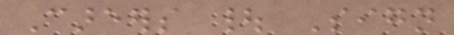Careers | Sign
